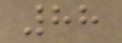88
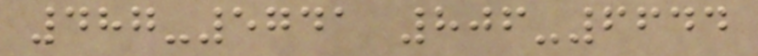487-5741 806-6644
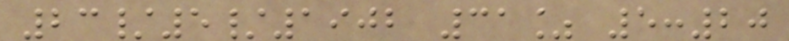23/5/1902 31% 5:20
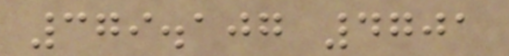379.107 4701
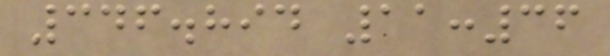346.894 11:36
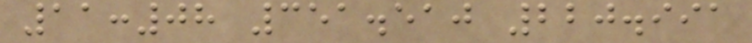11:08 351.510 220.991
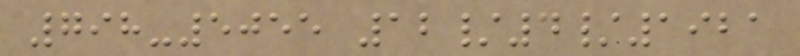798-5055 12/4/1921
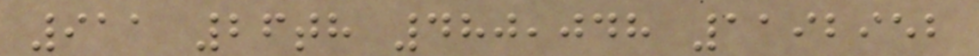911 26th 480,048 1192952
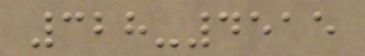328-4515
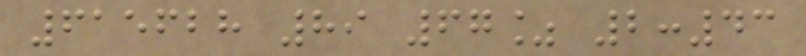615628 89 67% 2:43
